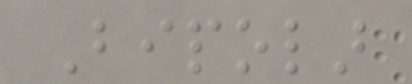Bipolar
